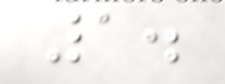1.
